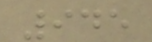945
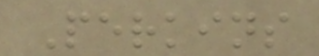Perkins
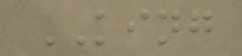KING
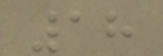18
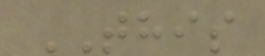THIS
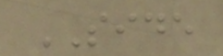SIDE
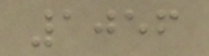1056
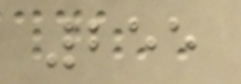255
